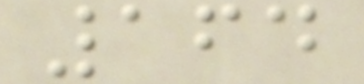164
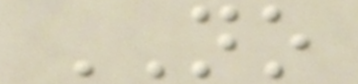NO
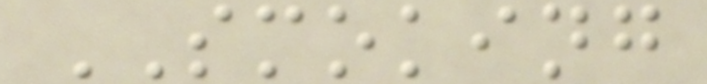SMOKING
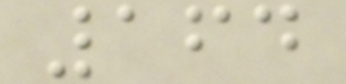164
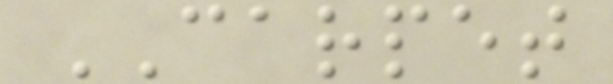CARPET
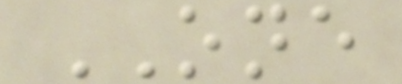ONE
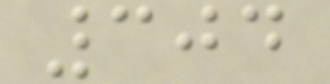304
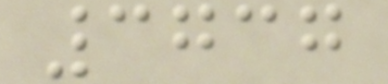3737
